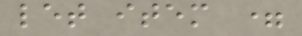let item =
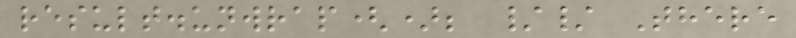result.unwrap(); // There
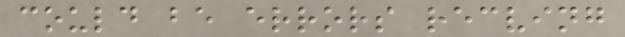could be errors recving
